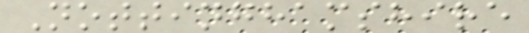Nottinghamshire
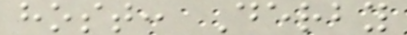host: Derby
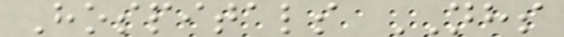Hospitals NHS
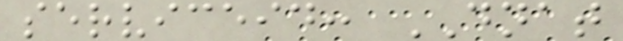serviceid: DNAT
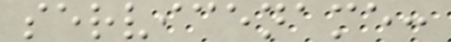servicename:
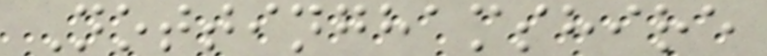Nottinghamshire
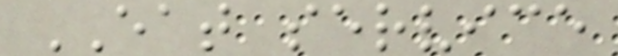EAT service
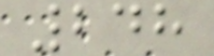248
